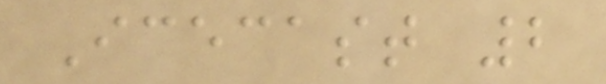Icecast 2
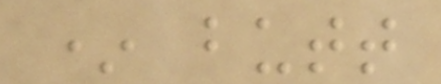* butt
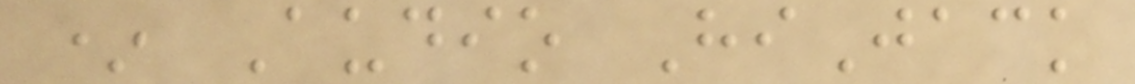* Audio HiJack
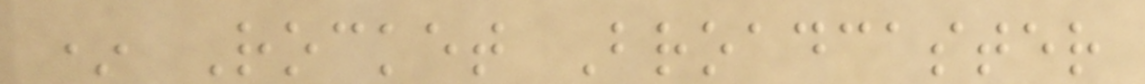* Rocket Broadcaster
